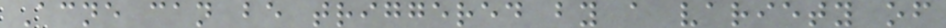Acne can be triggered by a variety of
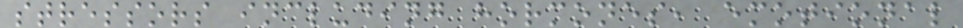stressors including hormones, emotional
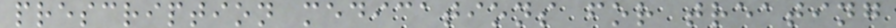prescription medications for treating
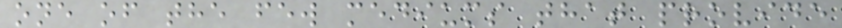one of the few mediums that provide
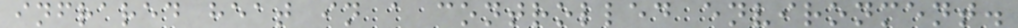infrared heat in a controlled environment.
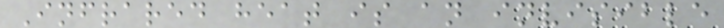Infrared heat is an invisible
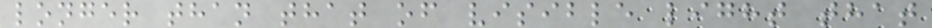longer than that of visible light that
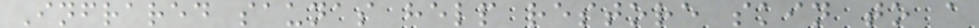Infrared saunas help restore skin to a
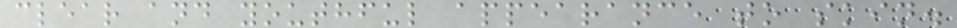clear and youthful appearance to skin.
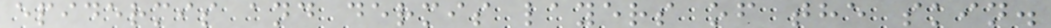epidermis and dermis layers of the skin.
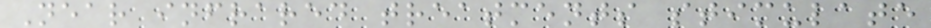Near infrared treatments stimulate
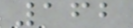162
